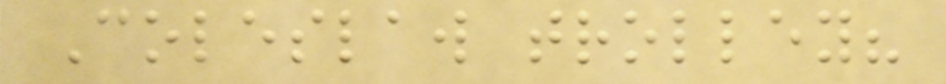Coleslaw trolley?
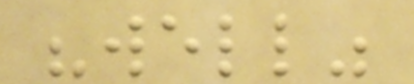"well"
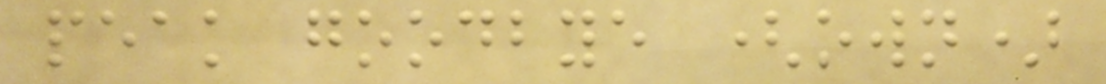peak goodbye (own)
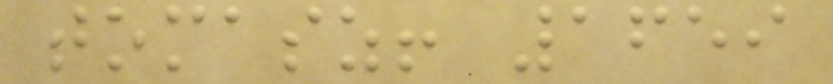tomasz! 1659
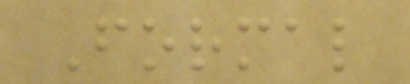Formal
